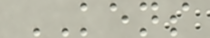KENS
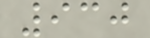930
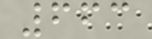663
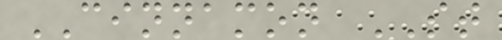CINNAMON ST
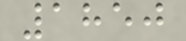1850
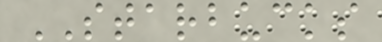STARBUCKS
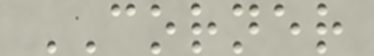CORNER
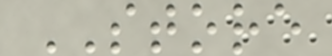STORE
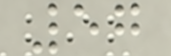57
